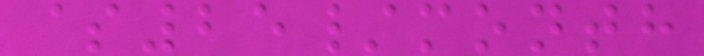$25/month
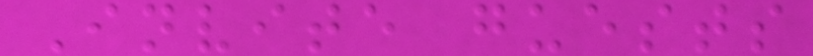Invite guests
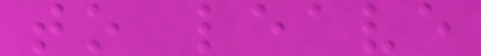to leave
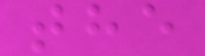the
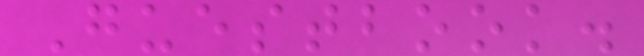Guestbook.
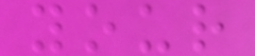your
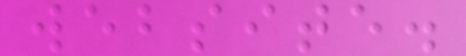website.
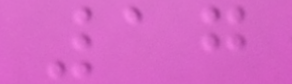17
